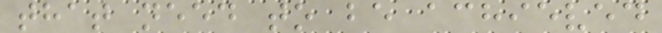that need to be achieved
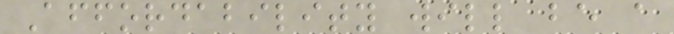Affordability will be a
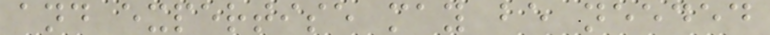and expertise may be needed
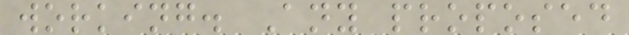working. Any proposed
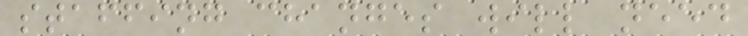staffing changes will need
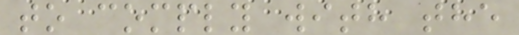to comply with the
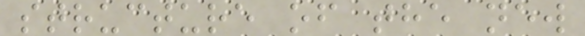structure of the new
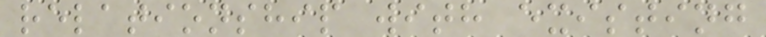relationship with existing
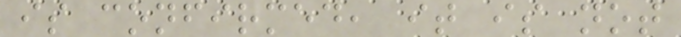is confirmed, it is not
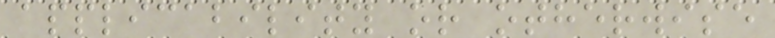applicability or otherwise
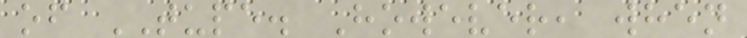of TUPE. However, when
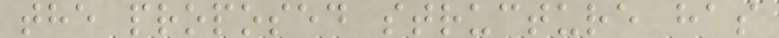the proposed structure has
